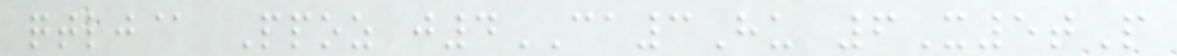qtlj@ Ppoz j4CA3Hu 6X5tP
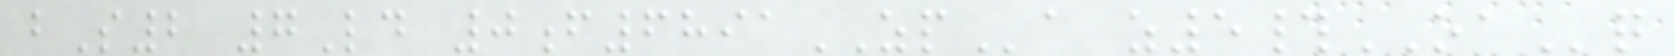bS2 7Ld 0f6891ZPa z5#OAq
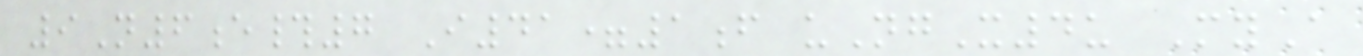9N6e#7 I41=1f uNgX4u MyA
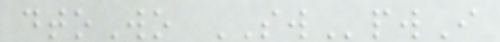dtoWo SWpwI
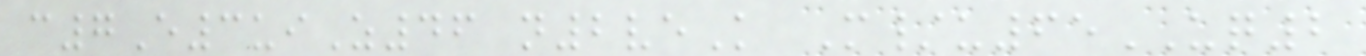c7E3uiZ46 n2veK M/u65UQ2
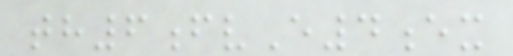th6fvE4ex
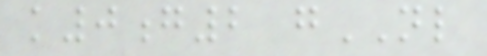k0g2 gNL
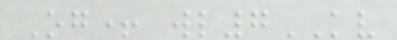Og+ wl7KV
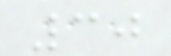30
